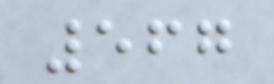567
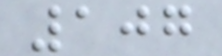107
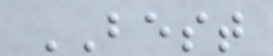BEST
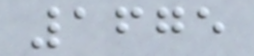1675
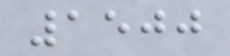1500
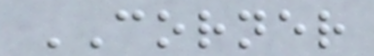CORNER
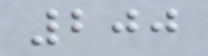200
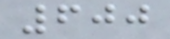600
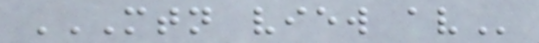MTN VIEW AV
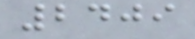2409
